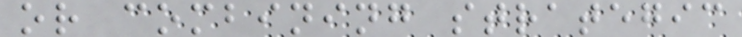or combining strategic
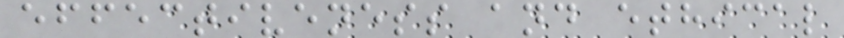effectiveness and ethical
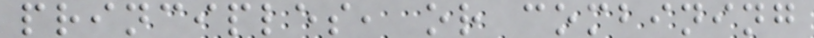principles, or combining
